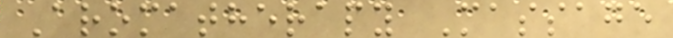Aromatherapy Massage
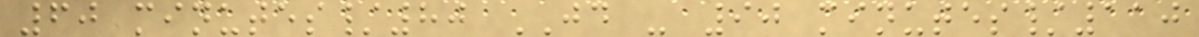60 minutes/80 JD - 90 minutes/110
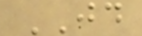JD
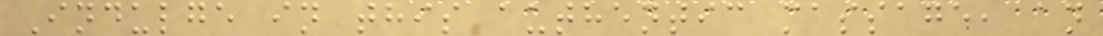Indulge in this authentic massage, an
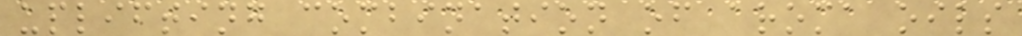uplifting combination of aroma oils
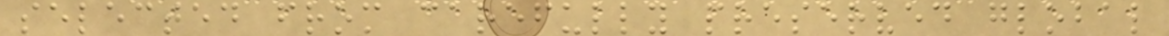selected from carefully preserved global
